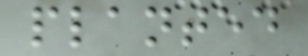planted
